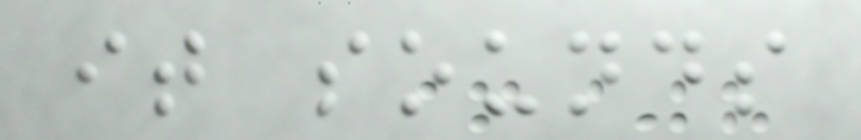it sounds
